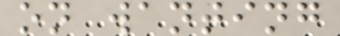on wanting
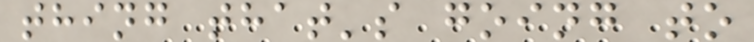thing that's going to
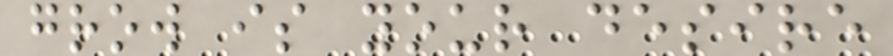grow is your desire
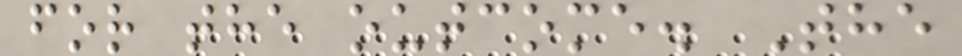for the outcome. The
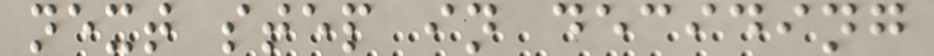next step in deciding
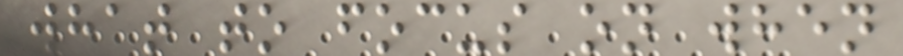what to focus on when
